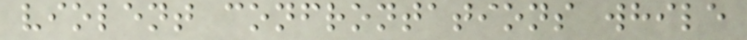violent confrontations while
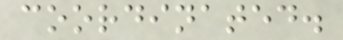coordinated.
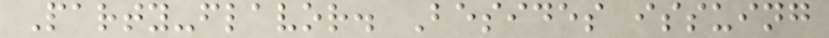Party-flavor. Besides issuing
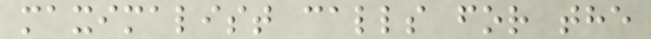maximalist calls for the
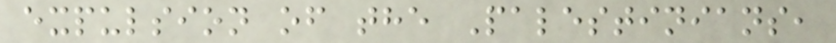expulsion of the Palestinians,
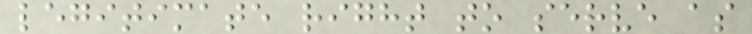legitimate right to serve as
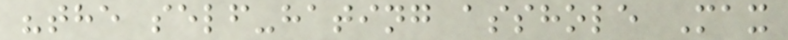"the self-hating asshole Max
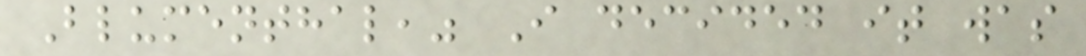Blumenthal," I decided it was
